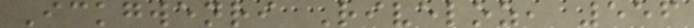Ickgwenri Riveloz, 556
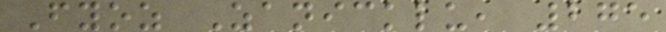Fyoz Zanicklu, 275
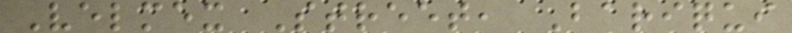Velmex Street, Bariqui
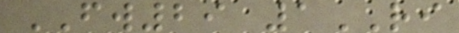FW29 1RI
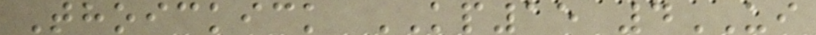Thoickick KP15 4UI
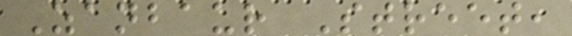Zanbaur Street,
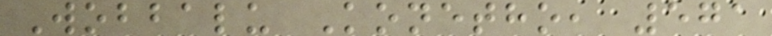Wobbalu Konetho, 571
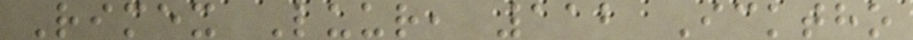Rimex Luur, 112 Icktho
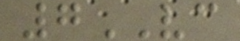7VC
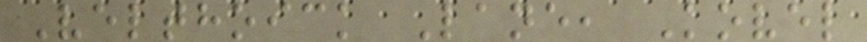Velthoick Lane, Kovel
